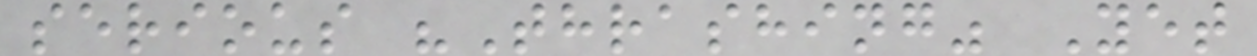serious "Thrashing" Yet
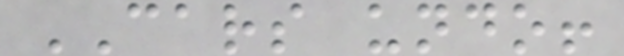CARS undo!
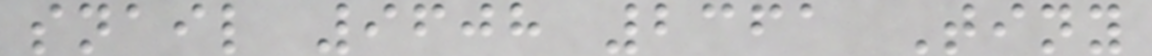snail 9608 2361 Tiny
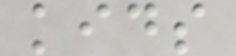kids
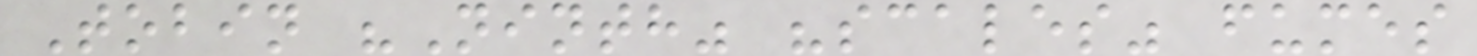Tobin "Ninth" "scales" fumes
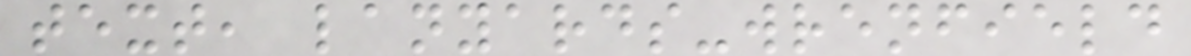text, lanyards-wrenfield
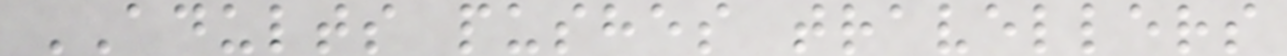ADULTS pushes travellers
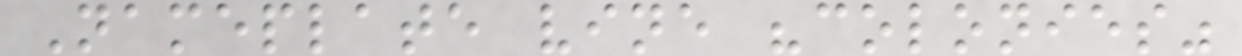Nameplate vine "colonies"
